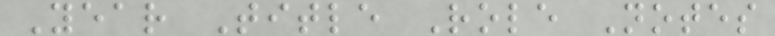Year Title Role Notes
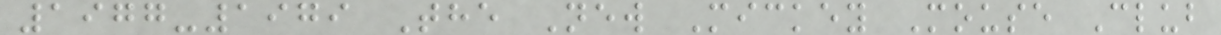1977-1979 The New Mickey Mouse Club
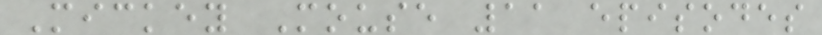Mickey Mouse 11 episodes
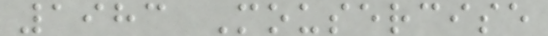1983 Mousercise
